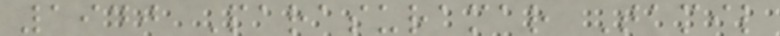1940 Parasuramar Tamil
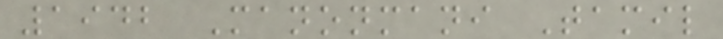1942 Manonmani Tamil
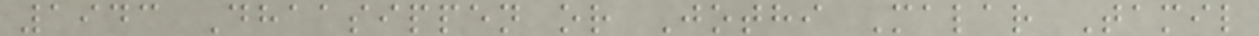1943 Dhaasippen or Jothi Malar Tamil
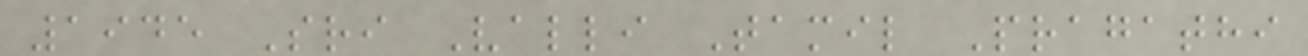1945 Sri Valli Tamil Pragathi
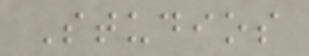Studios
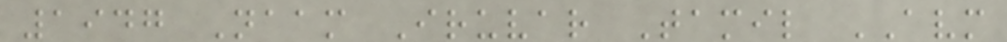1947 Naam Iruvar Tamil AVM
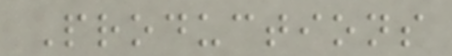Productions
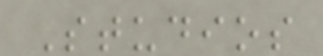Studios
